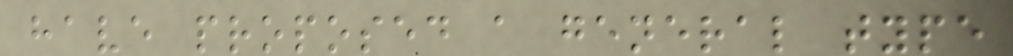have proposed a general type
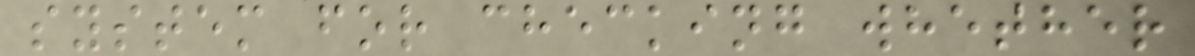system for checking whether
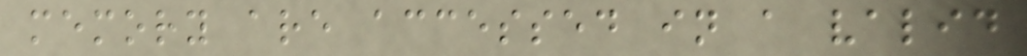memory are accessed in a valid
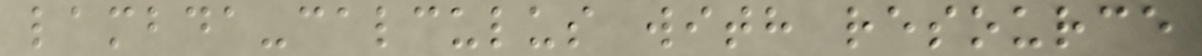lambda-calculus with resource
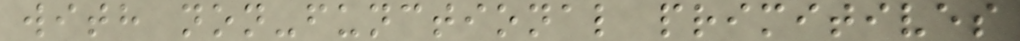with non-functional primitives
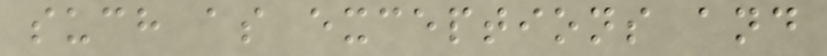such as exceptions and
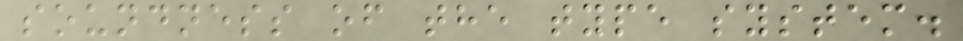soundness of the type system.
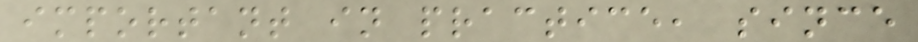important in practice, since
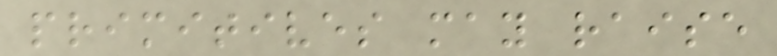primitives may raise
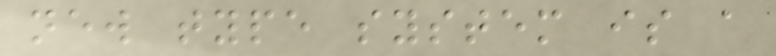new type system is a
